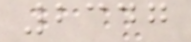2347
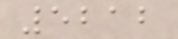5212
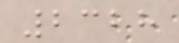2328
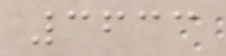3633
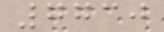7730
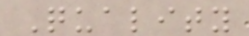Quality
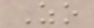Zo
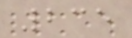235
